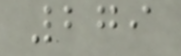279
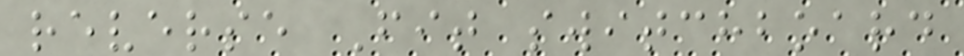reverse Fit switchboard
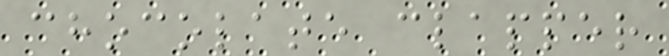chocolate clapper
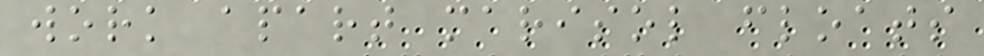work apart marisol floats
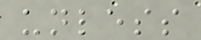unless
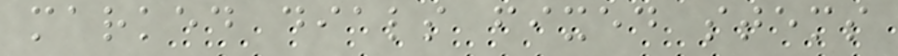marked dials fixed stems
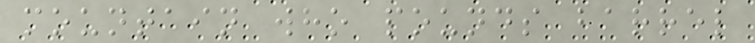mountain who pounds barrel
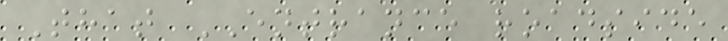That ENTRANCE roadside
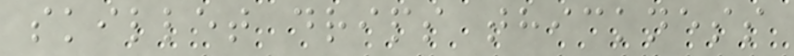skillet drips thickness
